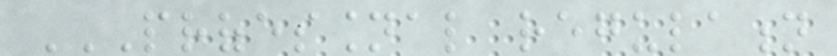PROFESSIONAL REGULATION
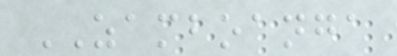ZAMBOANGA
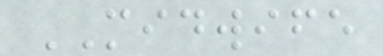MIDWIFE
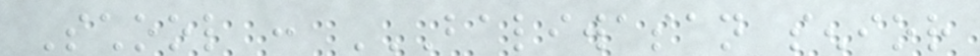School : BALIWASAN SENIOR
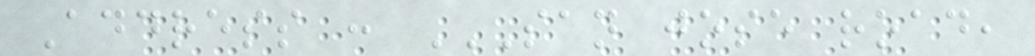Address : SAN JOSE ROAD,
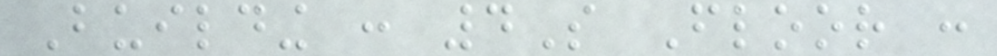Building : 4S Floor :
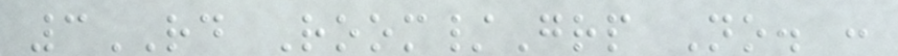3RD Room/Grp No. :
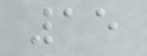15
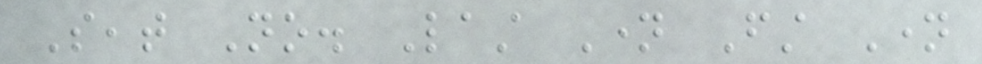Seat No. Last Name First Name
